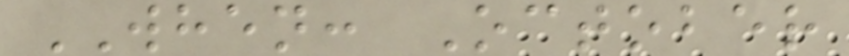WHEN: October
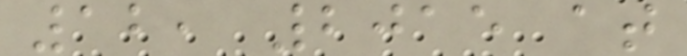12, 2015 at
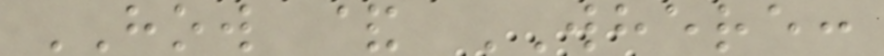HOW & WHERE:
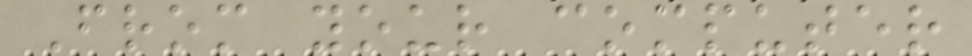From your computer
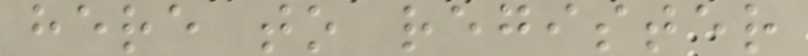here to register
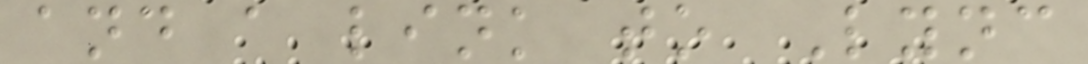and a link to Lync
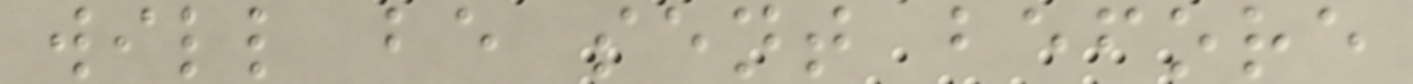will be sent before
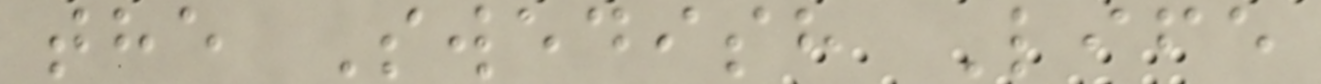the Swedish Life
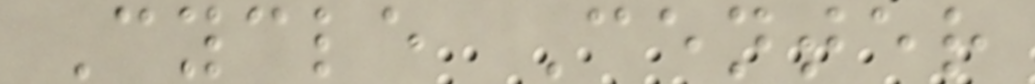Cycle Center
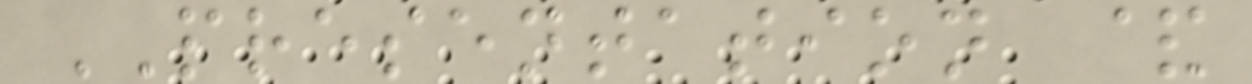PRESENTATION &
